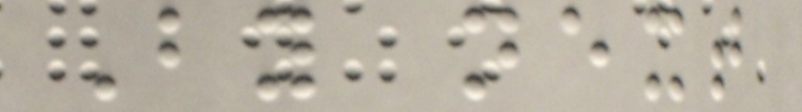By next
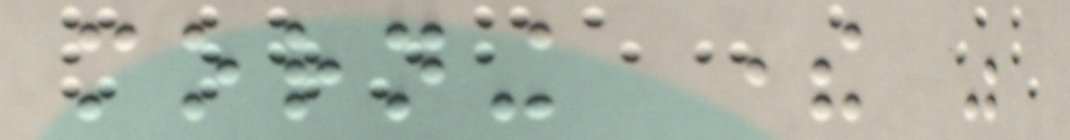morning there was
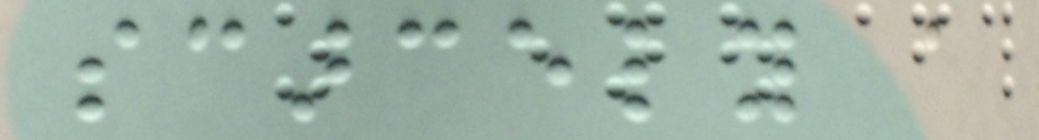scarcely a
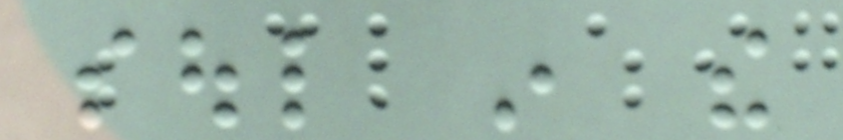soul in the
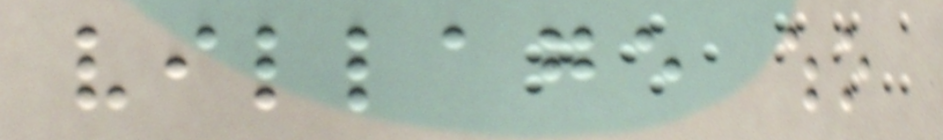village who
